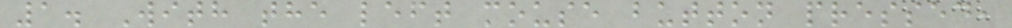1. With the left mouse button pressed,
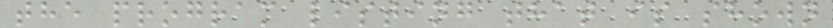the program listing that is shown
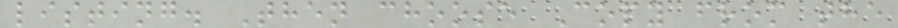listing. Then choose Copy from the
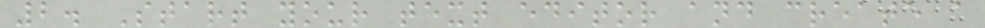2. Start your text editor and create a
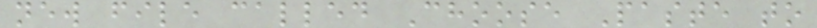new file called Choose Paste to
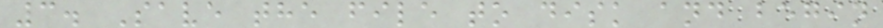3. Save the file to disk and begin
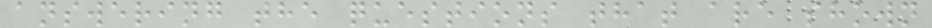answering the questions that are shown
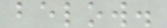below.
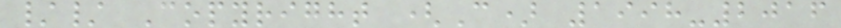// Copyright (C) 1998-2016
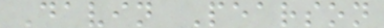Davin Pearson
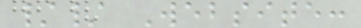// Website:
